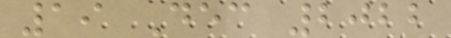19 Dec 2022
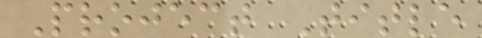Project Title
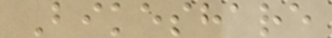Bikeshare
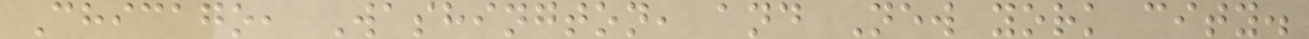Chicago, Washington, and New york city.
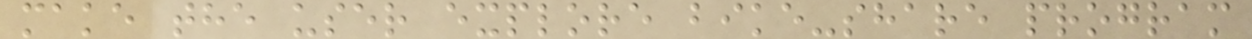make the user explore bike-share program
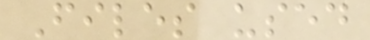Files used
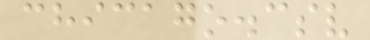chicago.csv
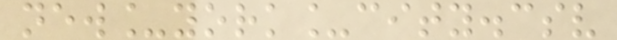new_york_city.csv
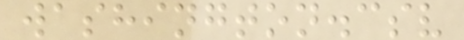washington.csv
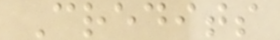Credits
